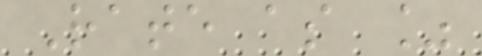Rate as %
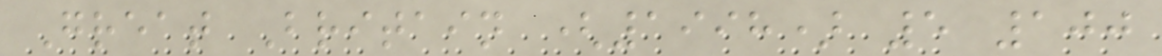Great Britain (1998) 5 100
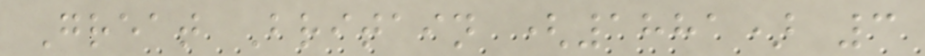Great Britain (1881) 3
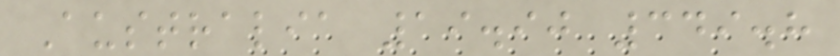Australia 19.90 349.8
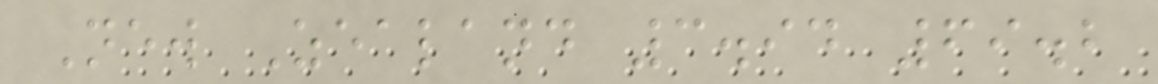New Zealand 3.94 69.2
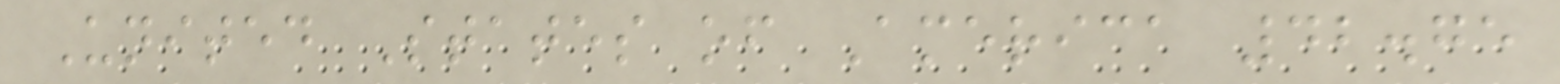United States of America 42.75
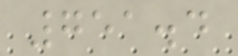751.4
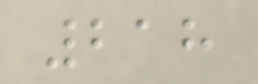218
